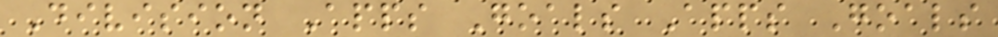Division Apps Goals Apps Goals
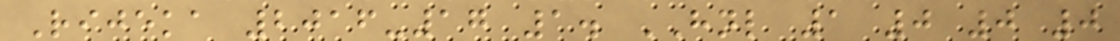Rijeka 2016-17 1. HNL 1 0 0 0
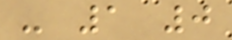- 1 0
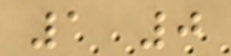1 0
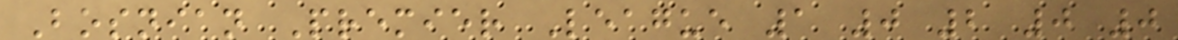Bosnian Premier League 1 0 2 0 0
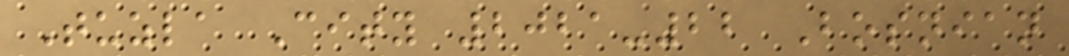Tuzla City 2021-22 Bosnian
